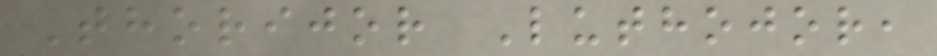Thorijor Luthojor,
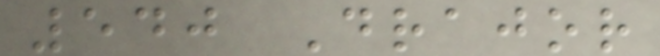540 Drajor
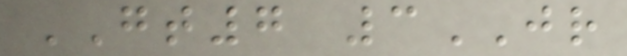GT7 3JR
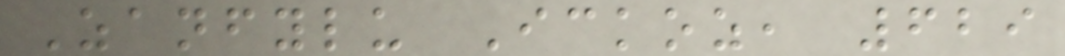Zanfylu Ickoz, 629
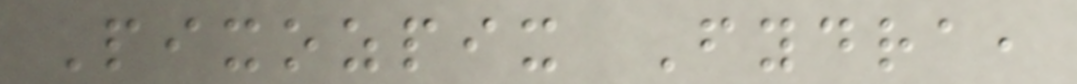Pixozpix Fydra,
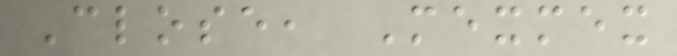Close, Mexmex
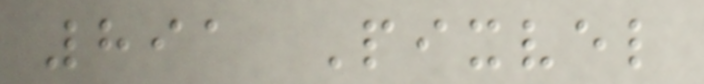891 Pixvel
